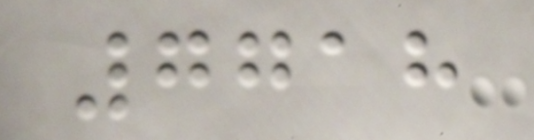7718
